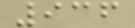936
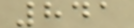841
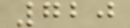720
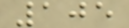105
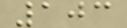103
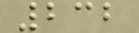232
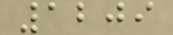1209
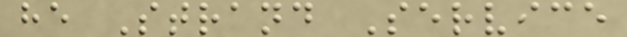he Strand Service
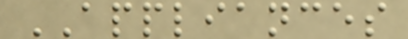APPLIANCES
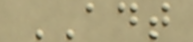ADT
